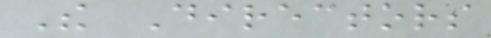The Directors
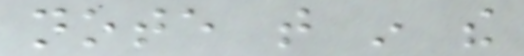note that in the
